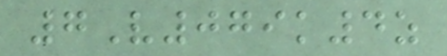7V079k4z
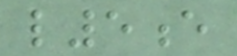l5e
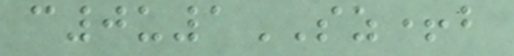c0u1SZ+b
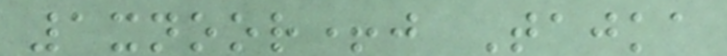1xnoor+j Tajka
